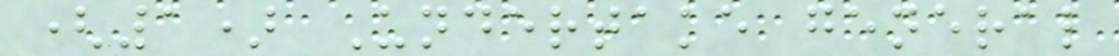(1) Undertake general
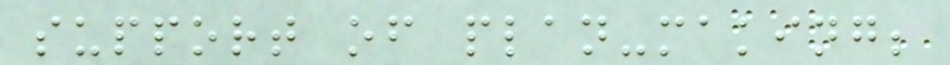support of plan-making;
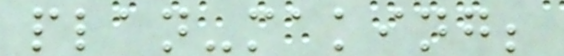plan-making;
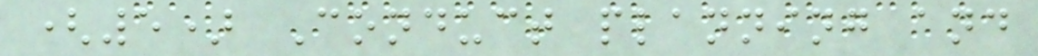(5) Conduct planning and
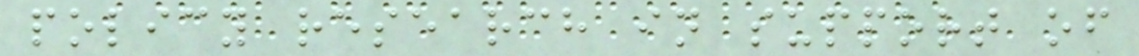policy research in support of
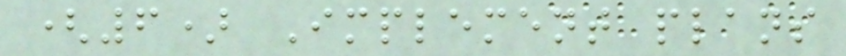(6) Implement plans
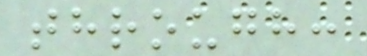through:
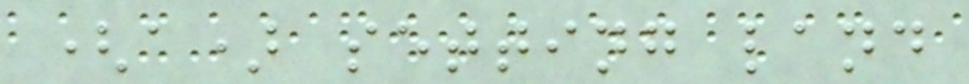(a) setting land
